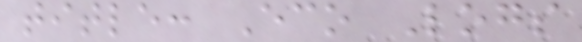title: Eco Logs
